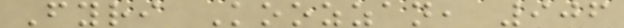Fyri Koozzan, 906
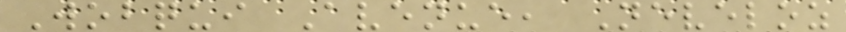Wobqui Avenue, Neveloz
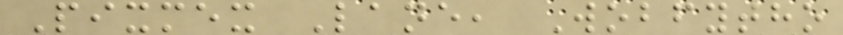Pixmex Lane, Wobfytho
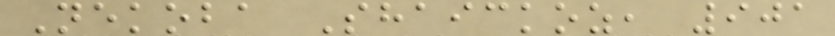Nekoba Shaickoz, 901
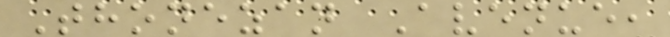Thonezan Avenue,
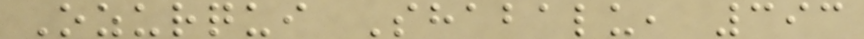Ozurqui Shabalu, 393
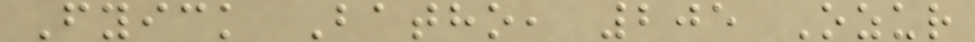Fyick Batho, 205 Ozur
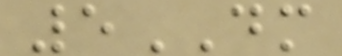5DM
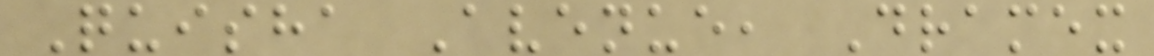Quisha Avenue, Dramex
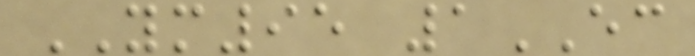YM95 1EC
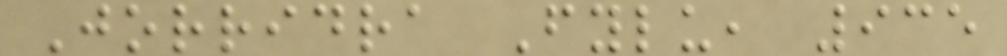Jorridra Fylu, 935
